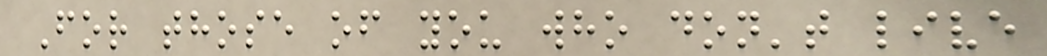For those of you who don't live
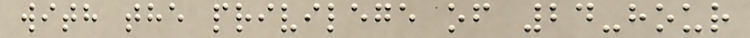with the privilege of 24-hour
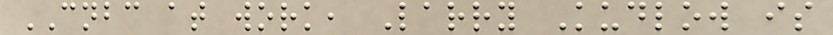CNBC at work, Larry Kudlow is
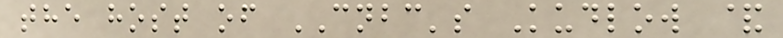the host of CNBC's Kudlow &
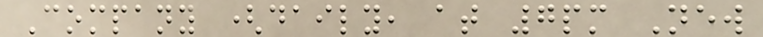Company (daily, at 7pm New
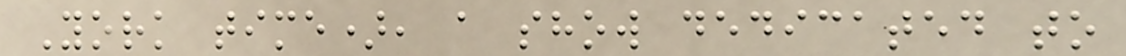York time), a show dedicated to
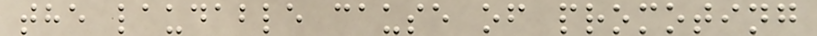the laudable cause of promoting
